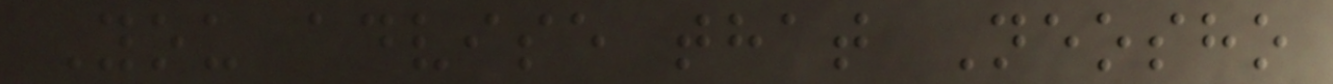You advise that Neosho
